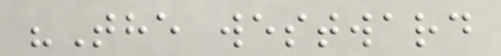"The westward
